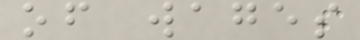of wages
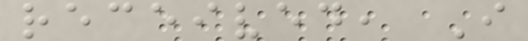received, I
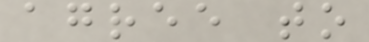agree to
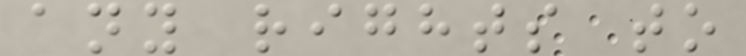any rights to
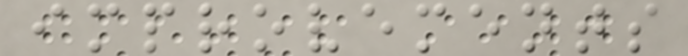improvements
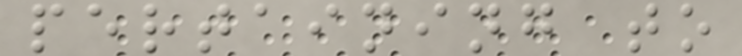pertaining to
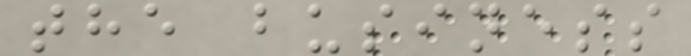the business
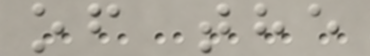of the
